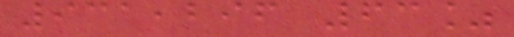931,296 63%
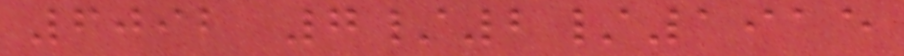6092 7/2/1915
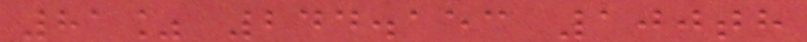81% 244.153 100th
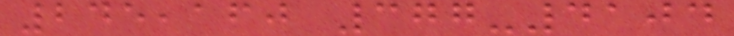245,160 377-4104
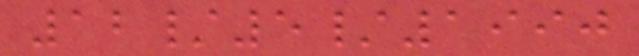12/5/1990
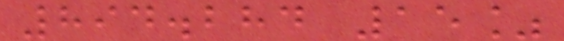894.284 15%
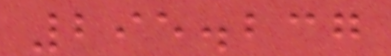295.237
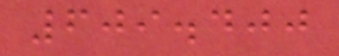609.400
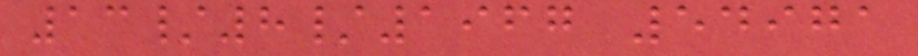13/8/1967 54971
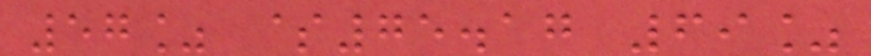57% $75.17 69%
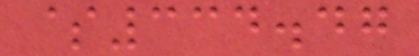$334.47
